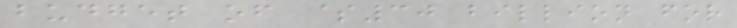budget of $30 billion for
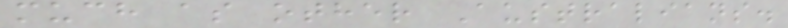much as other Australians.
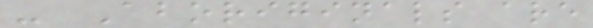- Aboriginals are
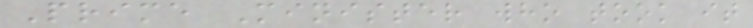Prime Minister who took it
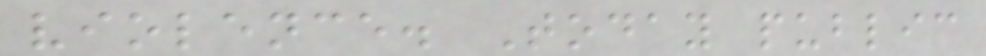violence. Today public
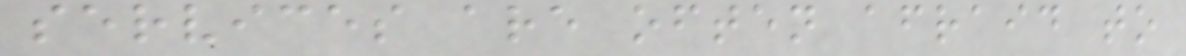services are often afraid to
